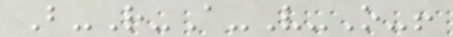B-R-A-V-O-!
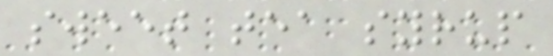sweet tea syrup
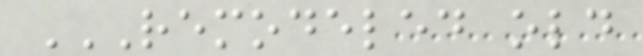REMODELED OLD
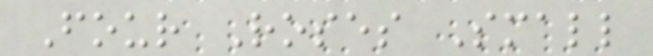Four Roses Small
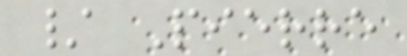/ Pierre
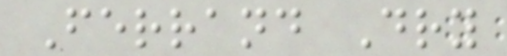Ferrand Dry
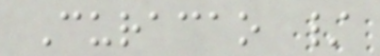Curacao /
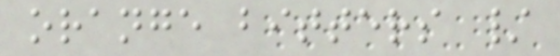orange bitters /
